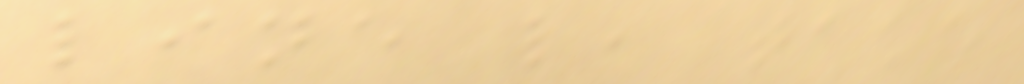line l, take
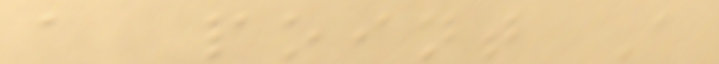a point A
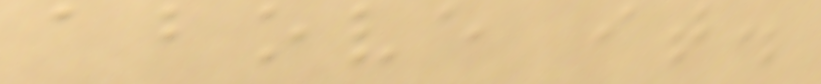above it.
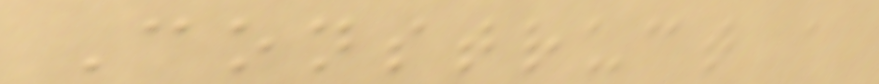Construct a
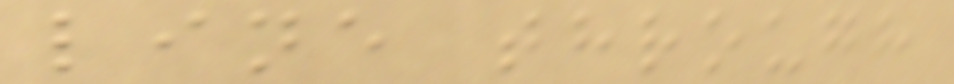line through
